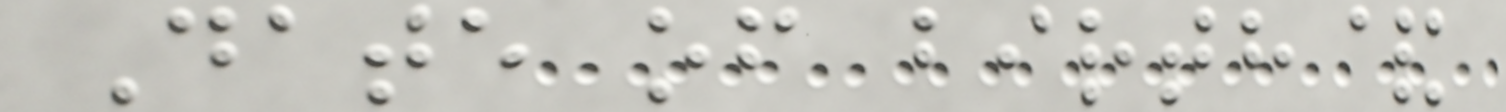Date of birth&
